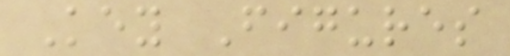Key Figures
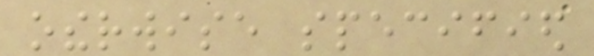otherwise specified
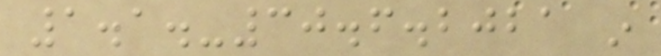1.1.-30.6.2021 in
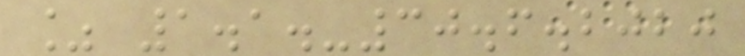% 1.1.-30.6.2020
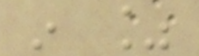in %
